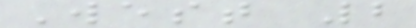West 2
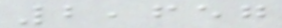2,657
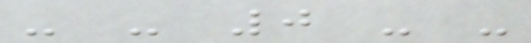- - 0 - -
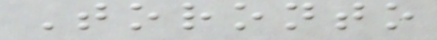Toronto
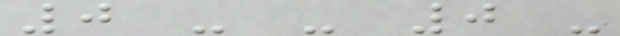0 - - 0 -
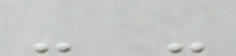- -
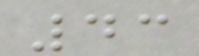43
